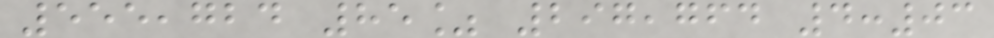555,724 85% 297,764 4:03
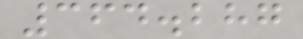364.287
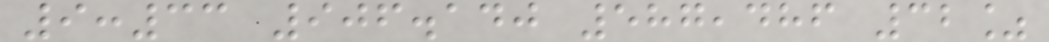9:33 906.140 587,486 32%
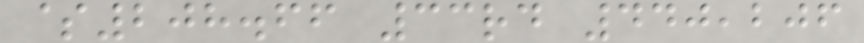$208.66 33rd 440,206
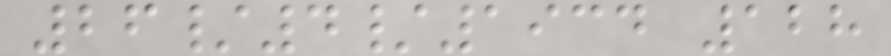26/4/1934 128
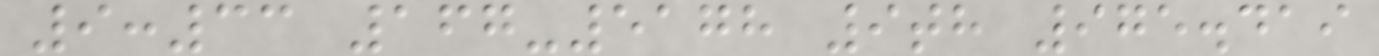9:33 167-5178 9th 975.419
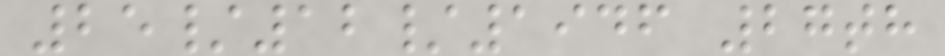25/12/1946 27th
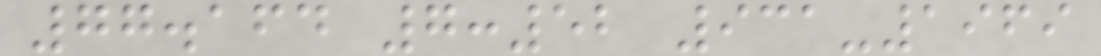77.164 7:52 931-1969
